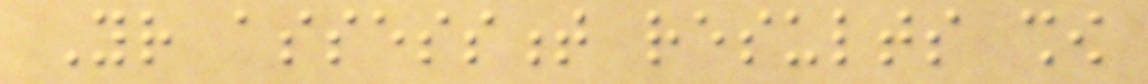Your assessment results show
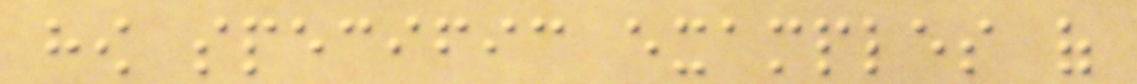how specific examples of
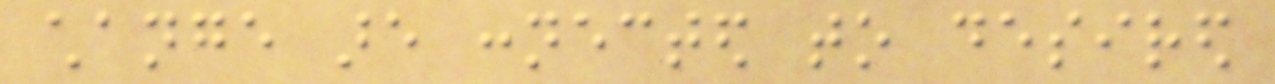change are connected to desired
